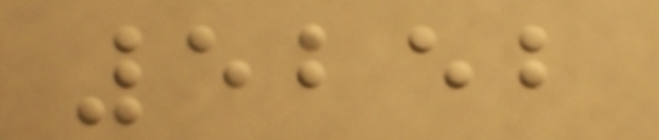5252
